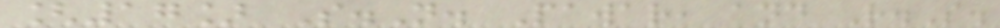[17] S.N. Pawar, and R.S.
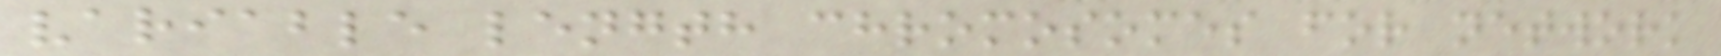variable length chromosomes for network
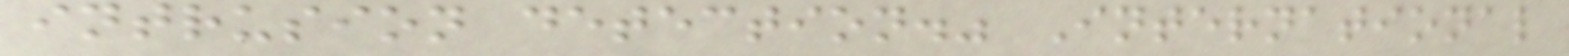intrusion detection." International
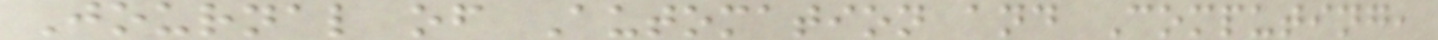Journal of Automation and Computing,
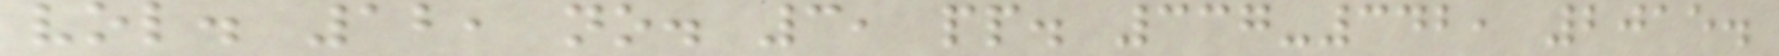vol. 12, no. 3, pp. 337-342, 2015.
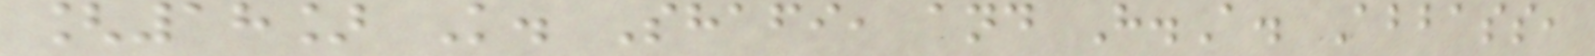[18] K. Shafi, and H.A. Abbass,
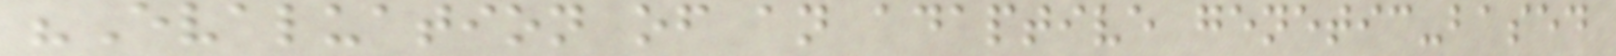"Evaluation of an adaptive genetic-based
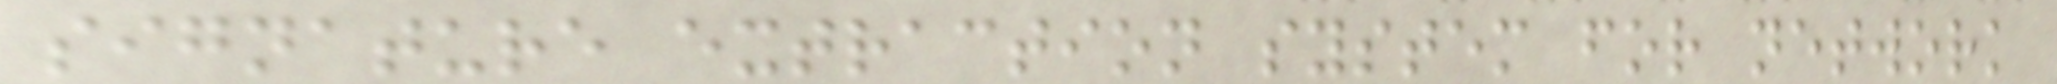signature extraction system for network
